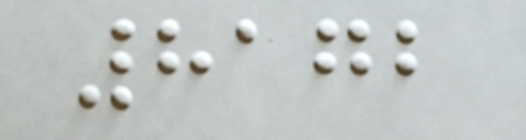8172
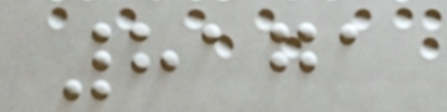8171
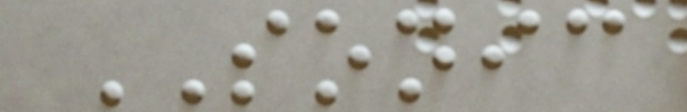SONIC
